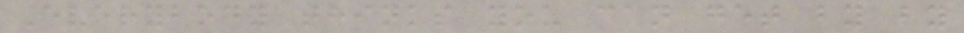Everybody thinks you can get by by
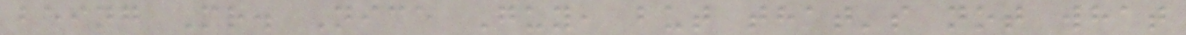being Mr. Nice Guy, but that's not what
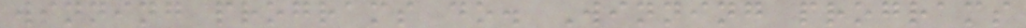winning programs do. Winning programs
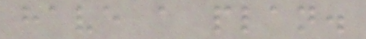have a plan.
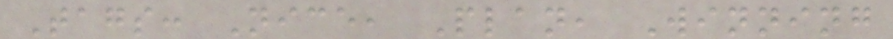Tags: Nice, Plan, Winning
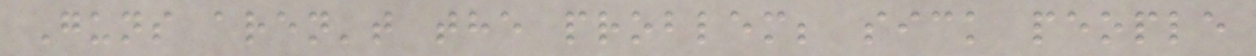Guns aren't the problem; sick people
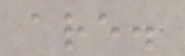are.
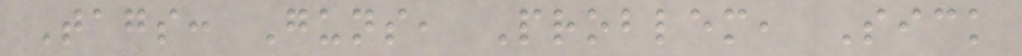Tags: Guns, Problem, Sick
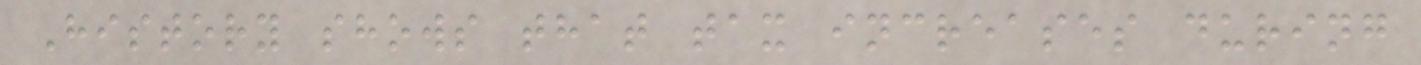History shows that tax increases during
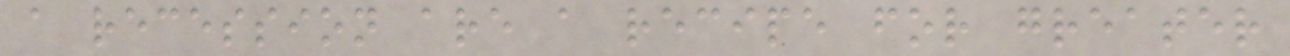a recession are a recipe for greater
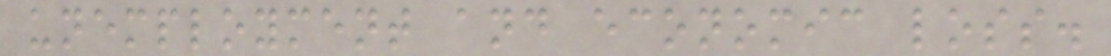unemployment and economic loss.
